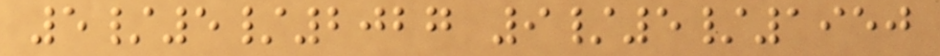5/5/2027 9/5/1950
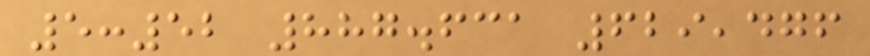5:52 887.631 629,476
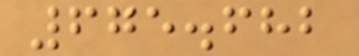675.682
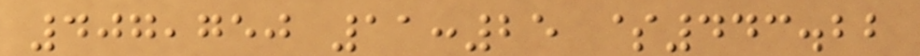407,750 11:25 $443.22
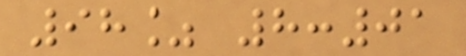98% 8:01
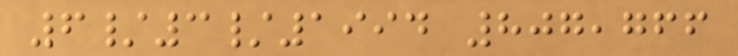6/3/1994 807,766
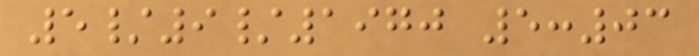5/9/1970 5:03
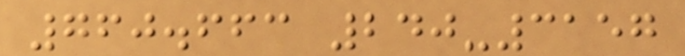760.663 240-3157
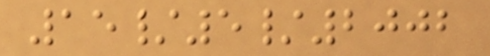15/5/2002
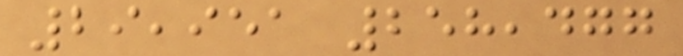29,951 258,477
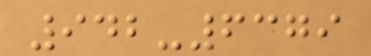942-6379
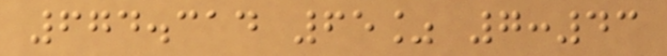674.314 65% 7:43
